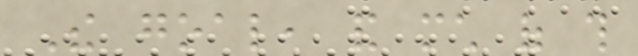The goal, and much of this
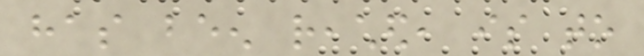has been reached, is to
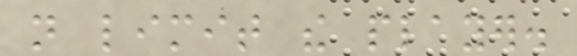not limit the player.
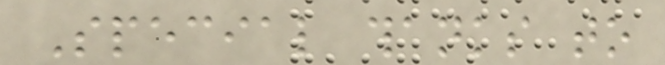Special thanks to
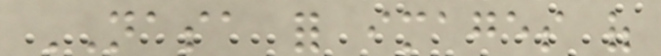NASA for images of
